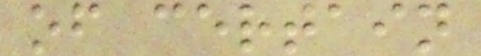of certain
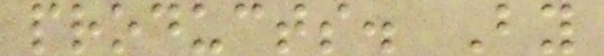products. By
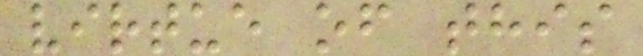virtue of this
